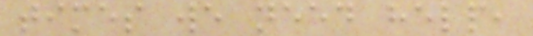times we need help,
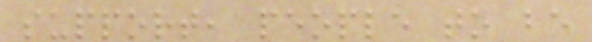support, people to be
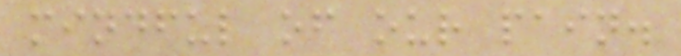mindful of our pain.
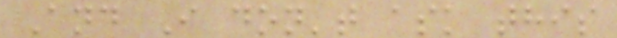And I don't ask this
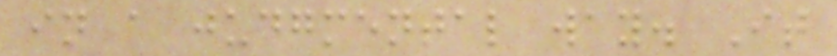in a judgmental way. It
